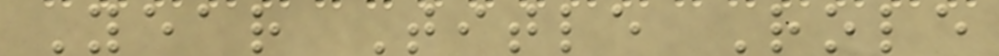Year Title Role
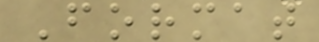Format
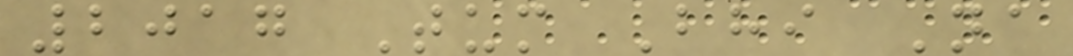2017 Tum Bhi Na
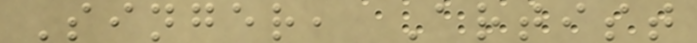Singer, Artist
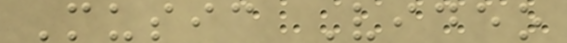Music Video
